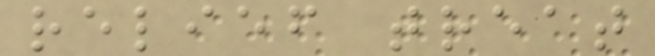relief treat
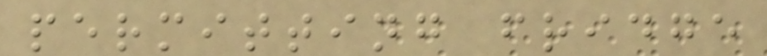permitting fridge
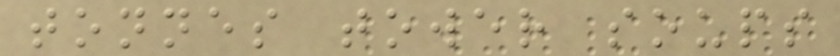tonnes tower soups
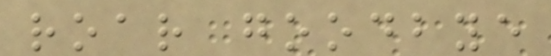roar goodbye
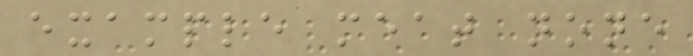example meat none
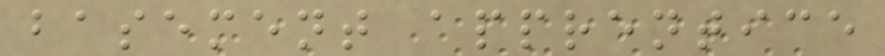basement apprentice
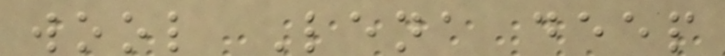wool Lena deep
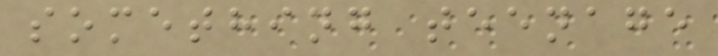something teenage
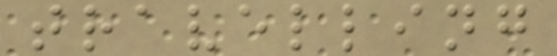travelling
